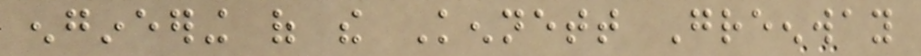engineering of the Kennett Greenway
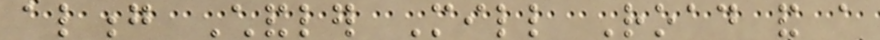along Chandler Mill Road and a
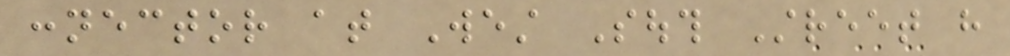connector at West South Street have
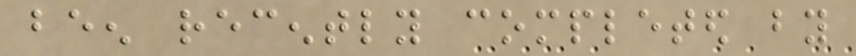been recently completed by
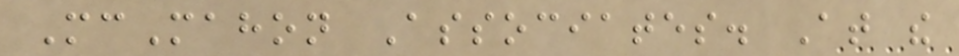McMahon Associates. At the
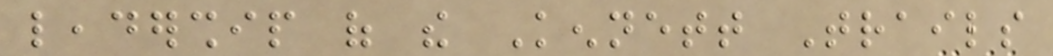leadership of the Kennett Trails
